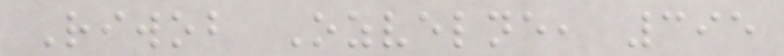Riwob Ozvelne, 395
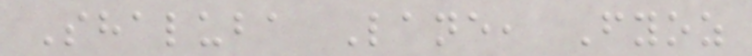Shaluba Lane, Fyoz
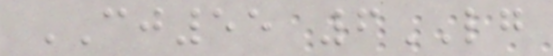CJ55 6LG
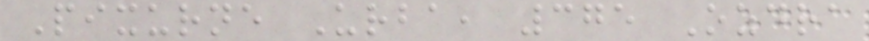Pixurne Urba, 375 Ozdra
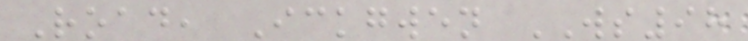Road, Ickgwen WS98
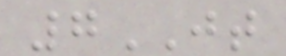7JT
